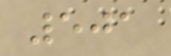501
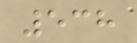538
